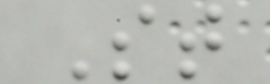St
